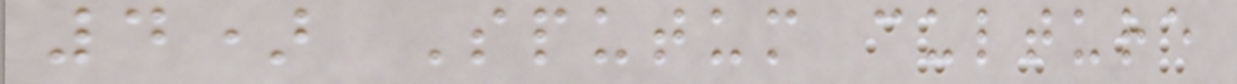4) Sputum culture
